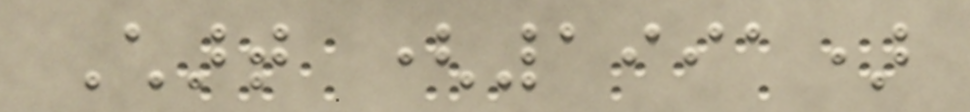Chart (1991)
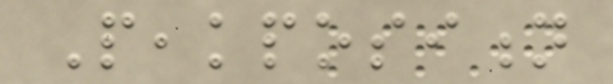Peakposition
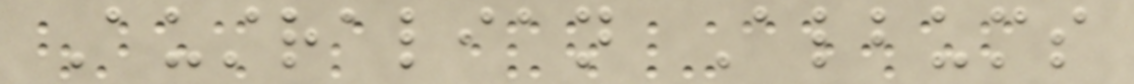Australian Albums
